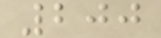200
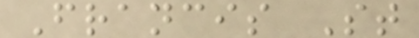Francis St
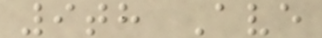9th Ave
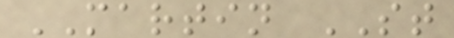MARTIN ST
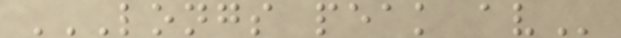LONGS PEAK AV
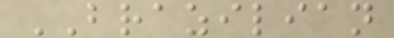BRAZILIAN
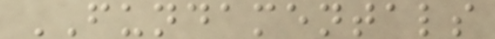FUNDAMENTALS
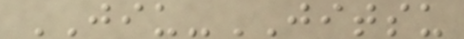JIU-JITSU
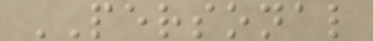PERSONAL
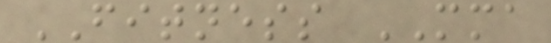FITNESS MMA
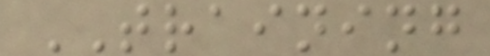TRAINING
